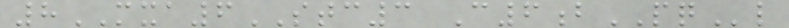8MXA6STC3 C6bPQl
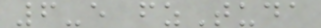6-e fzTuda
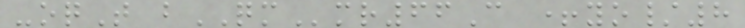-oqT bQMmr66C +yo/8
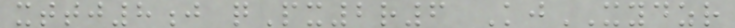xttj8j qPx2r6 KjXYDZR
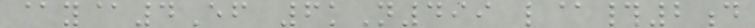@y@4Ef 6kN499 l@#2d
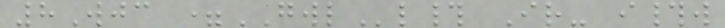8Wjc =GWLl# Ir- i#w
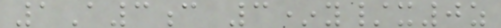1A3c 3*y/x0z
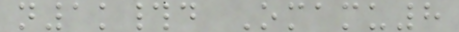n1k#d Omamu8
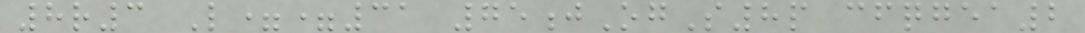8r3 L==31 75jOgS8p cfqgea2
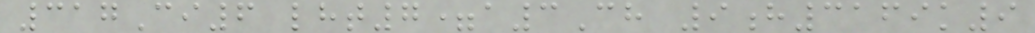317Ci6 lht7=a3Ch 9h3169k9
